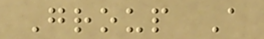Group A
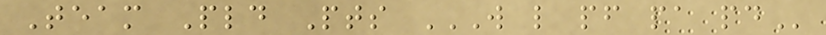Team Pld Pts W L PF PA PD
